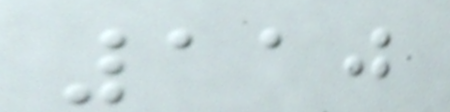110
